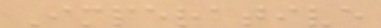Imperative
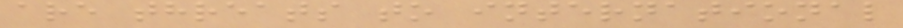are threats to international
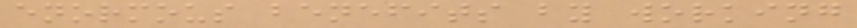enormous benefits by working
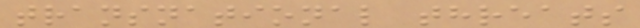transnational threats
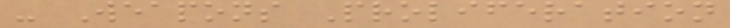- Weapons Proliferation
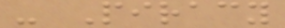- Piracy
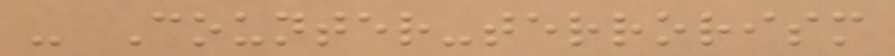- Counter-terrorism
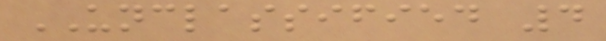UNCLASSIFIED 4
